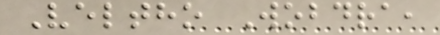Veltho Wobdra,
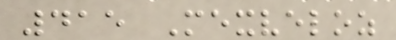415 Mexveloz
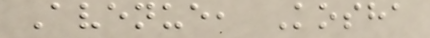Avenue, Kosha
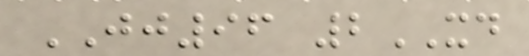JJ96 2XD
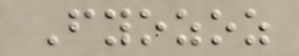Fyozoz
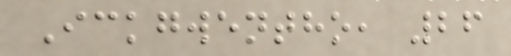Ickgwentho, 26
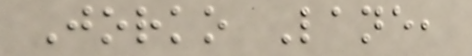Jorko Lane,
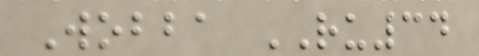Wobba RU34
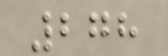278
